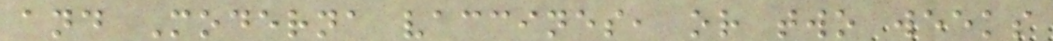and Moderna vaccines, or two weeks
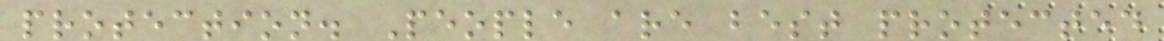protection. People are best protected
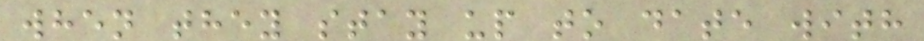when they stay up to date with
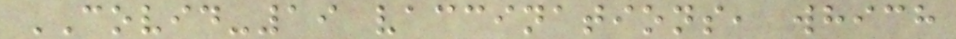COVID-19 vaccinations, which
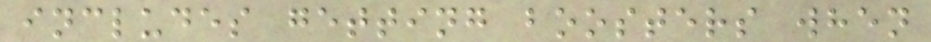includes getting boosters when
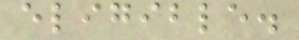eligible.
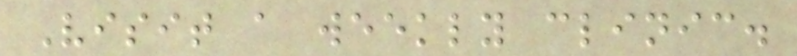Visit a weekly clinic.
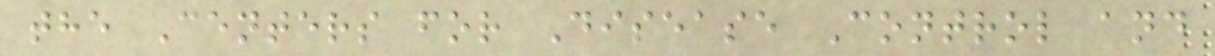the Centers for Disease Control and
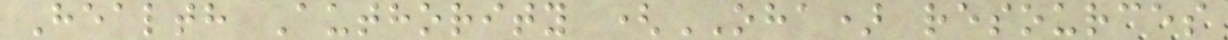Health Authority (OHA) resources
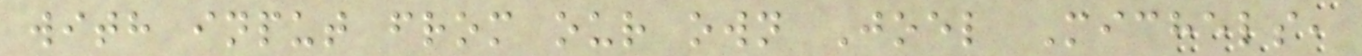with input from our own Joel Michels,
